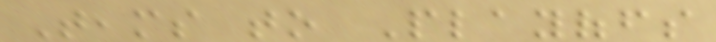Teams to Playoffs
